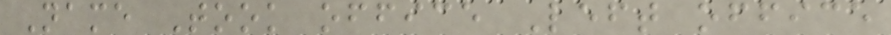Name Took office Left office
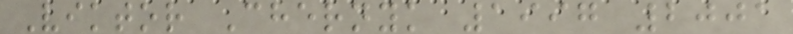Viktor Chernyk 1997 2001
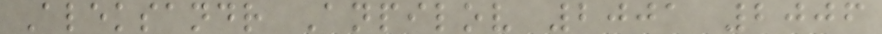Aleksandr Anpilov 2001 2006
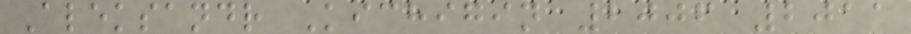Aleksandr Kichigin 2006 2011
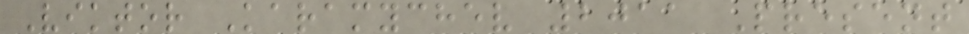Viktor Karamychev 2011 Present
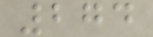274
